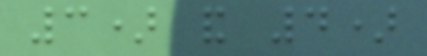3) and 4)
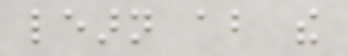learn about the
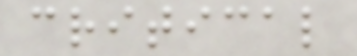critical
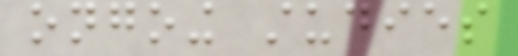ongoing studies
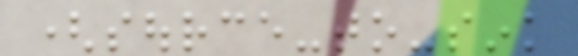(source-to-sink
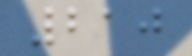210
